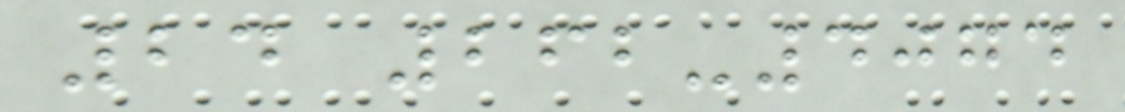24 262-4074
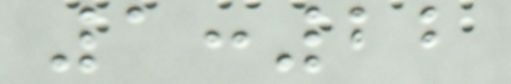1:22
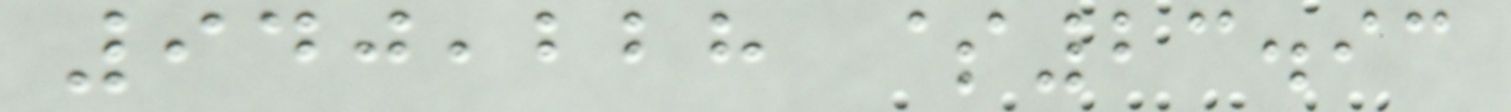940,228 $23.93
